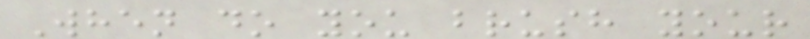When do you brush your
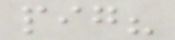pig?
